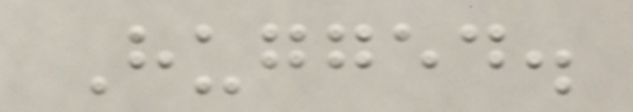Hugged.
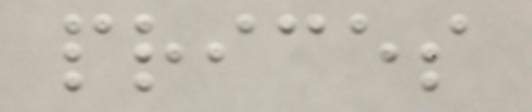prices
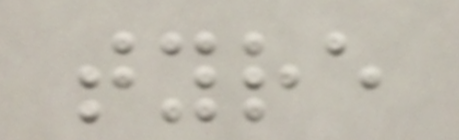tyre
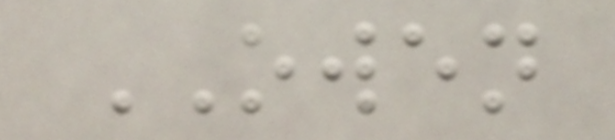OWEN
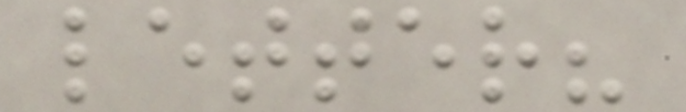letter?
